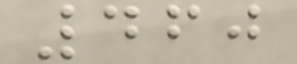460
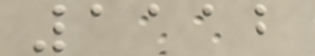1112
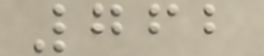762
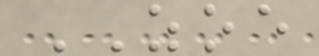ZOE
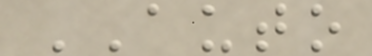AUTO
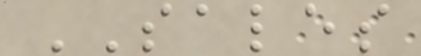SALES
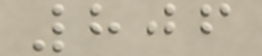806
